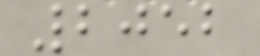2052
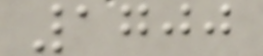1700
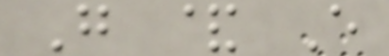G & E
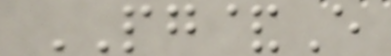PG&E
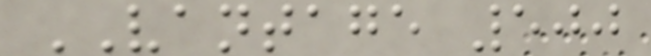VANTAGE 500
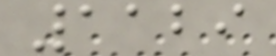1129
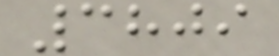3809
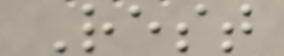Rest
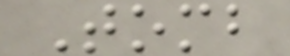Tomb
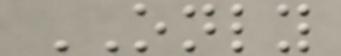ONLY
